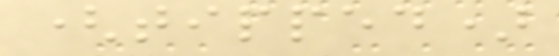(tipped)
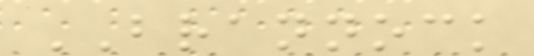BRANNOCK
